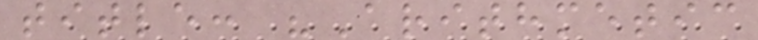title: "Arithmetic
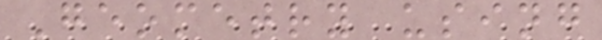Geometry using
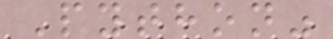Python"
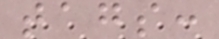tags:
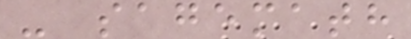- sagemath
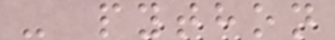- python
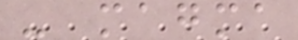- magma
